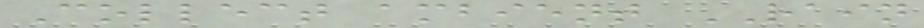Collect ambient RAIN
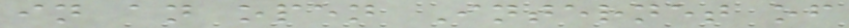in an open Internet of
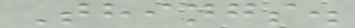Things.
